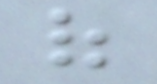of
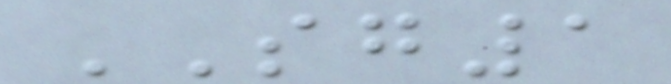SG1
